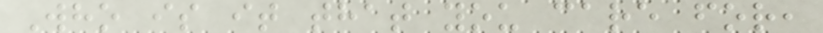Who is it that you care for,
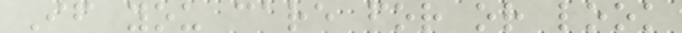If you care for or look
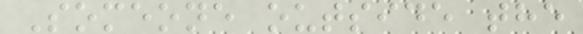Someone outside the
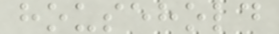household
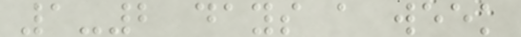1-2 days a week
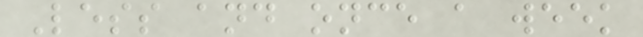Less and once a week
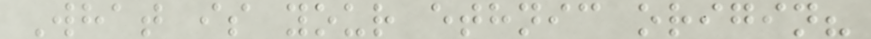What is your ethnic origin?
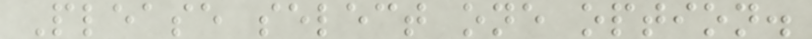Please select one option.
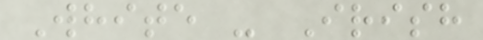White - Irish
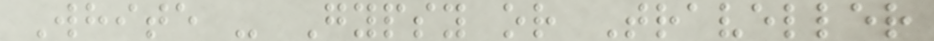White - Gypsy or Traveller
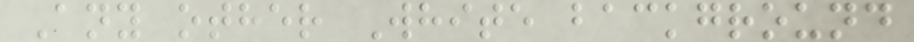Any other White background
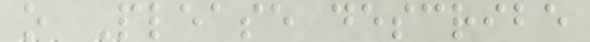o Please describe
